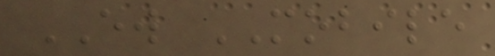EW MOBILE
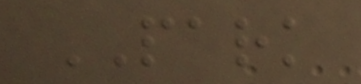PARK
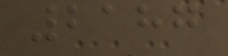2187
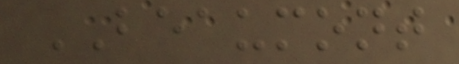BEAUMONT
